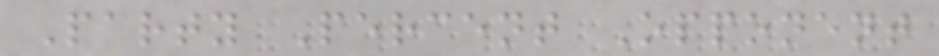Party Percent Opponent
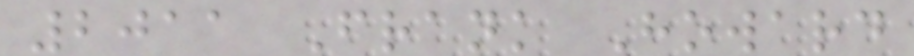2011 Frank Howard
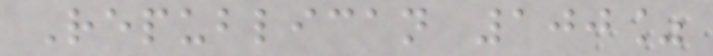Republican 100%
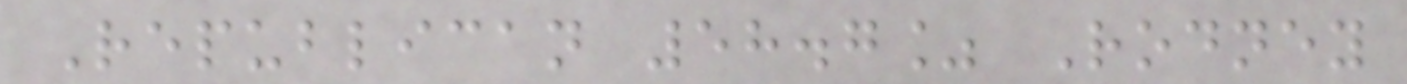Republican 58.7% Rodney
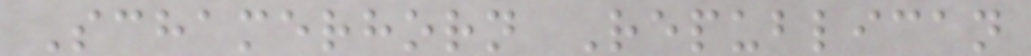Schamerhorn Republican
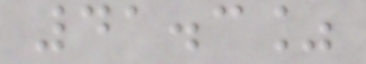41.3%
